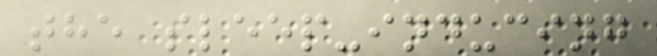the sleep-inducing
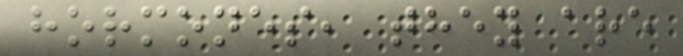hormones, they are
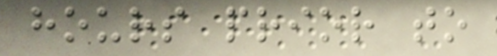hours prior to
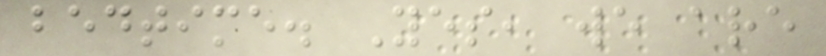bedtime. Yes, we are
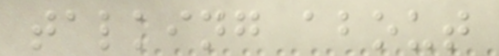talking about
